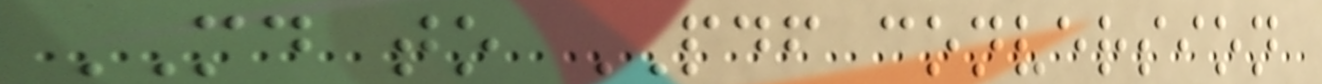MD to PDF conversion
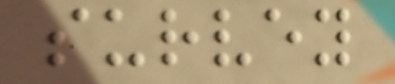survey
